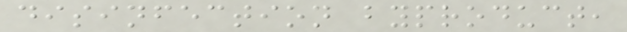disinfection byproduct,
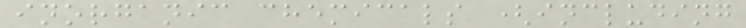inorganic chemicals (including
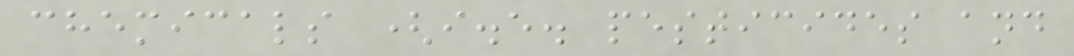chemicals (i.e. pesticides and
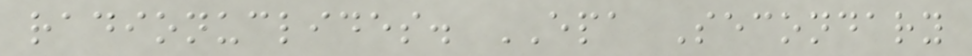radionuclides. EPA Secondary
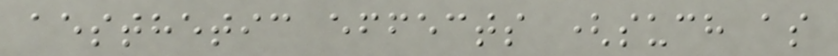aesthetic effects (such as
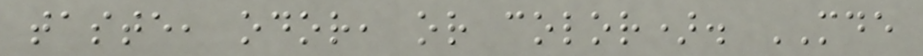taste, odor, or color). MDE
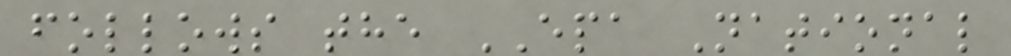follows the EPA National
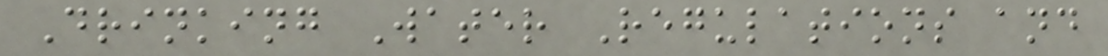Drinking Water Regulations and
